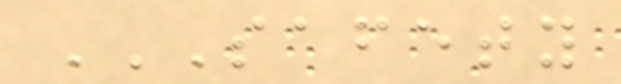SAFETY
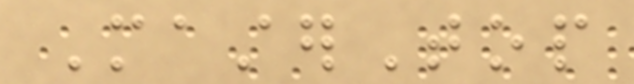MasterTop
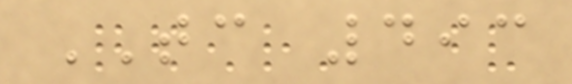TC 493
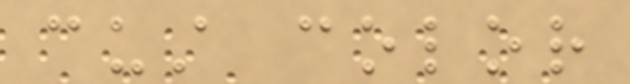cust color
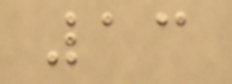13
